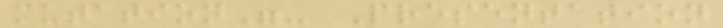mutation"- Presentation
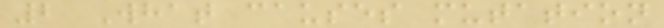2 What causes mutation
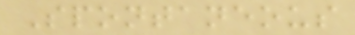Spontaneous
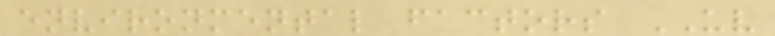environmental factors UV
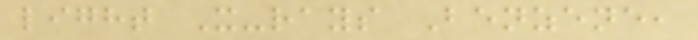light X-rays Benzene,
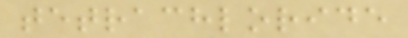tetrachloride
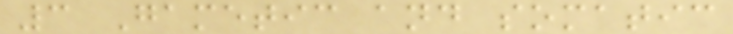3 Gametic and somatic
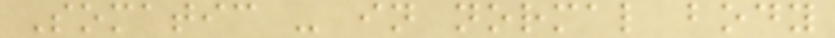Somatic - in normal body
